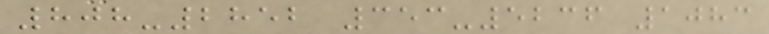808-2852 353-5236 1083
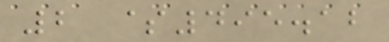2 $495.12
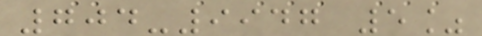704-9947 5%
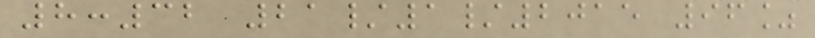8:32 21/1/2015 96%
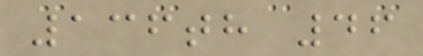136th 46
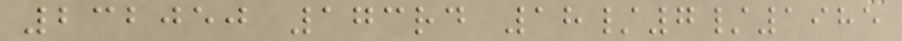232050 173rd 18/7/1985
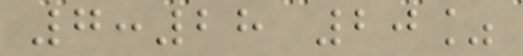7:28 20%
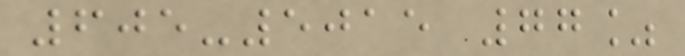605-5015 77%
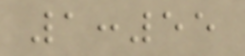1:55
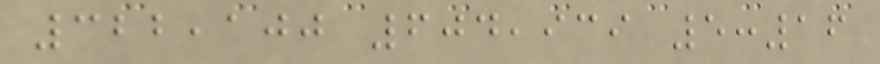322,100 604,939 5:16
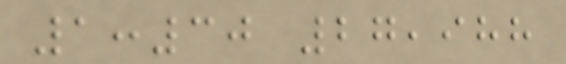1:30 27,988
